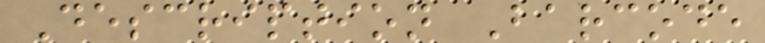Description Barcode
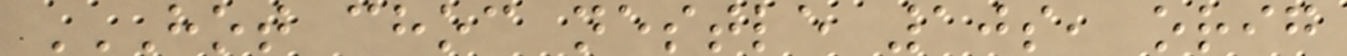HOT CHOC NESTLE 10S, ORIG
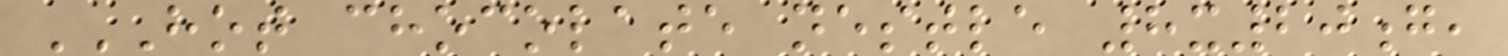HOT CHOCOLATE NESTLE 8X20G,
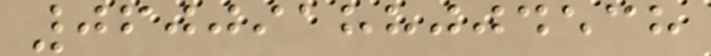06009188004538
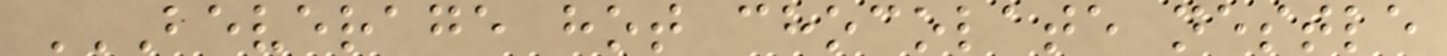BEVERAGE HOT CHOCOLATE NESTLE
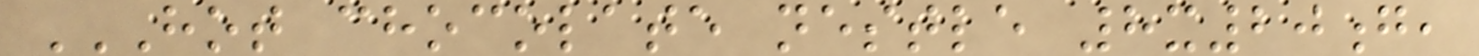HOT CHOCOLATE NESTLE 8X20G,
